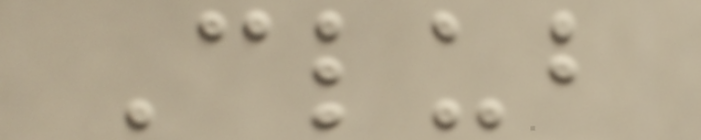Club
